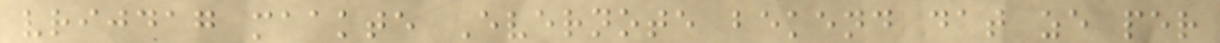vrijdag maakte Evernote bekend dat ze per
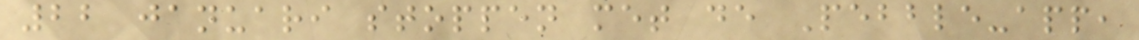22 januari stoppen met de Pebble-app,
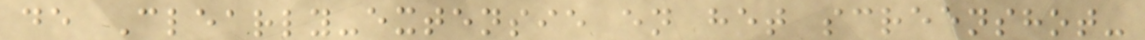de Clearly-extensie en het screenshot-
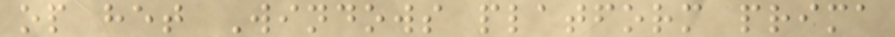op het Windows platform prima
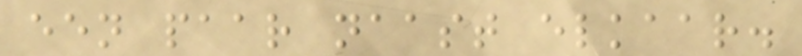een paar naast elkaar.
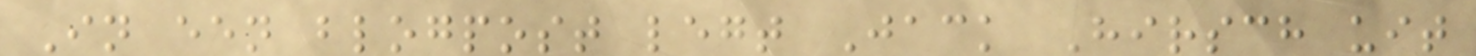In een blogpost legt Jack Hirsch uit
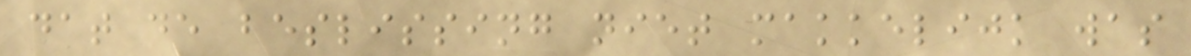dat de beslissing niet makkelijk was
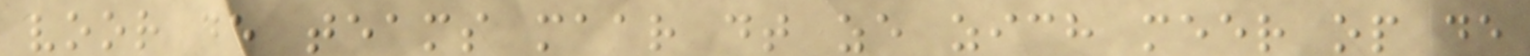voor de teams maar dt ze zich meer op de
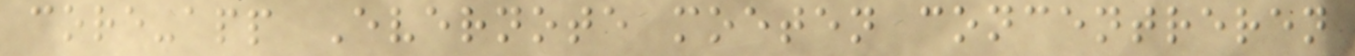core-app Evernote moeten concentreren
